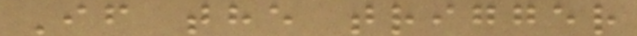If the trigger
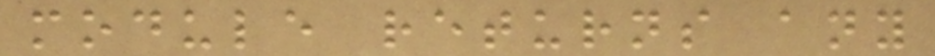module returns any
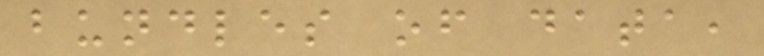bundles of data,
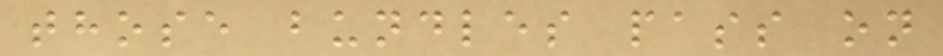those bundles pass on
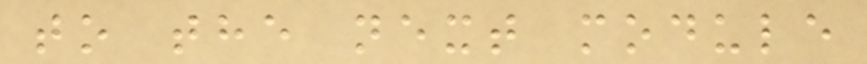to the next module
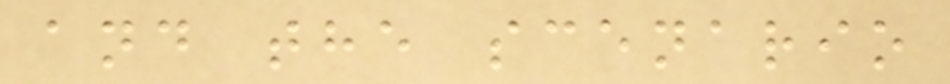and the scenario
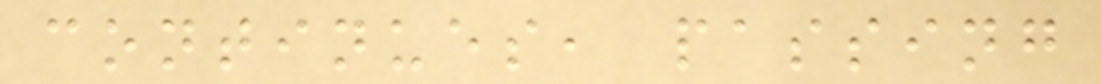continues, passing
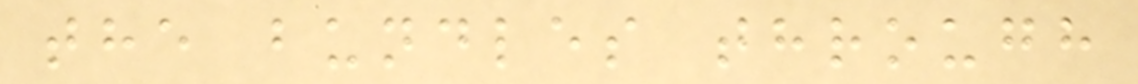the bundles through
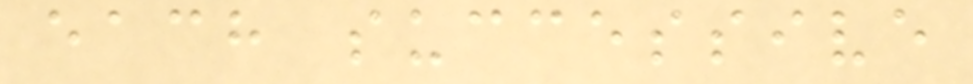each successive
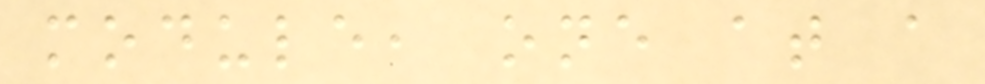module, one at a
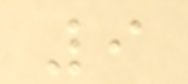9
